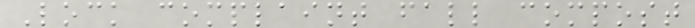Lock complaint fall compost
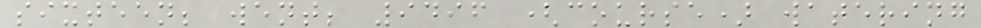sixteen; went; 9496 (course) watering
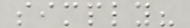simply?
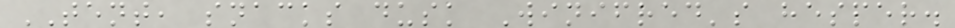TENT, snacks dusk Winifred's hesper.
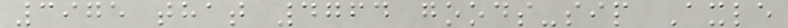3975 that 4764 goods-sip Axle
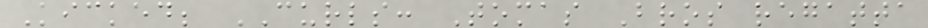Kicked; CURLS: Tomas Bros regatta
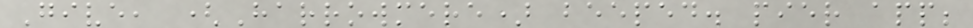Give, (Harrowmere) beeped. pier app;
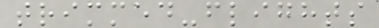trimmed-flights
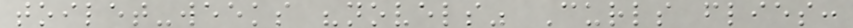toilet-weeks "novels" Curls flies:
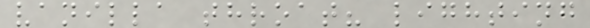vanilla throat? lighting
